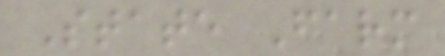State Farm
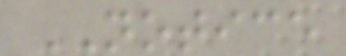NOTICE
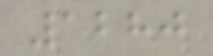1280
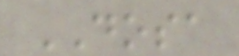DOSA
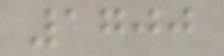1700
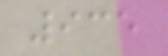935
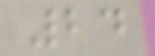24
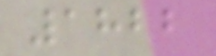1822
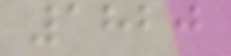1820
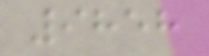9858
